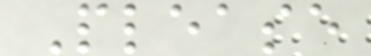Please
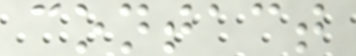contact
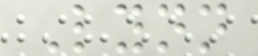Lynn
